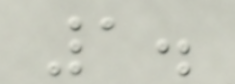1.
